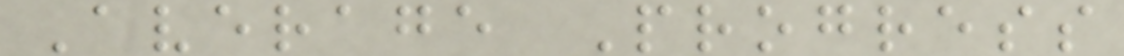Average Progress
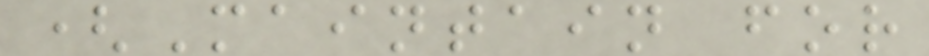(Maintain for
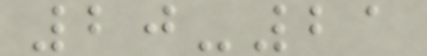20-21
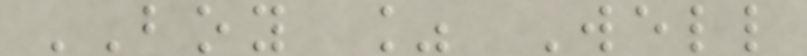BOY % Well
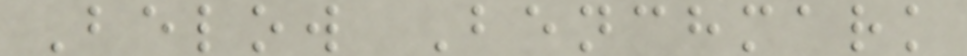Below Benchmark
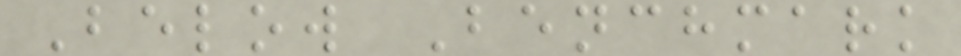Below Benchmark
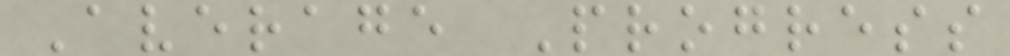Average Progress
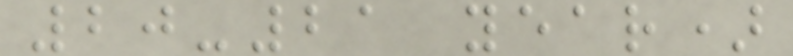20-21 year)
